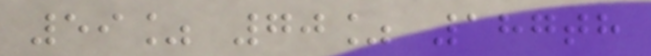59% 70% 187th
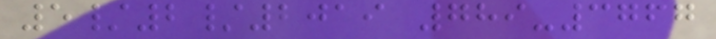5/2/2019 789-3767
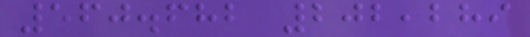560.682 202,289
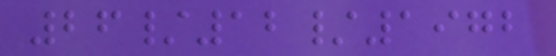26/12/1972
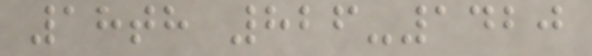18th 826-1420
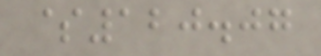$120.07
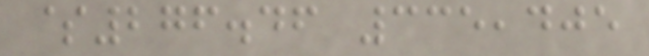$276.46 335,405
